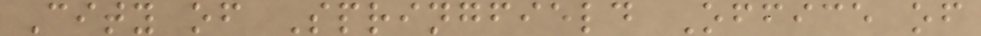City of Springfield Office of
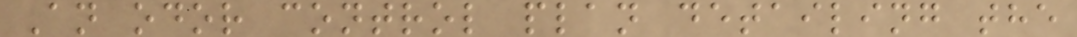An odor control plan detailing the
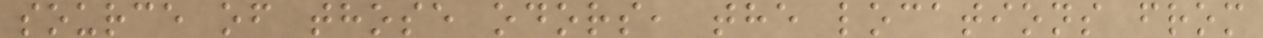source of those odors, the locations from
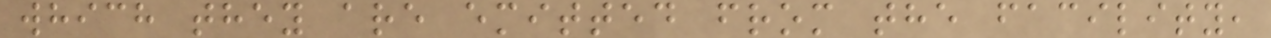which they are emitted from the facility,
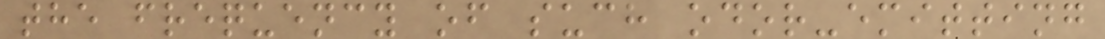the frequency of such odor-emitting
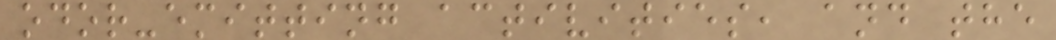odor-emitting activities, and the
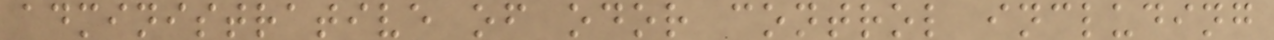administrative of odor control including
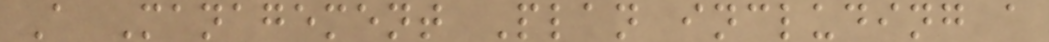A Management Plan including a
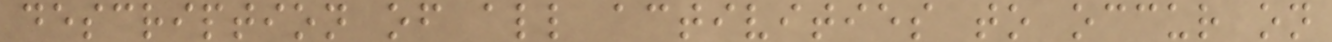description of all activities to occur on
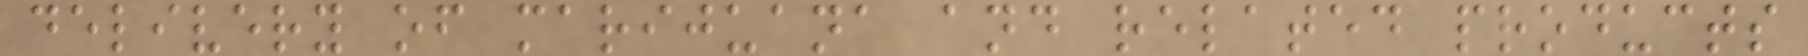delivery of marijuana and related products
